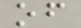of
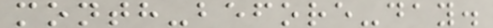month-before-day.
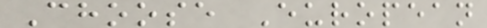Choose European
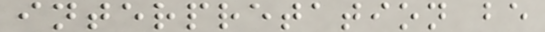interpretation be
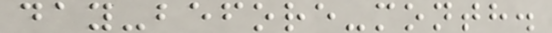day-before-month.
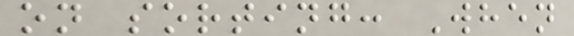on sorting: When
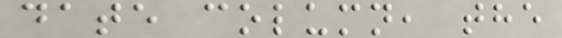date column, the
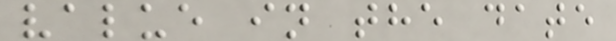value in the date
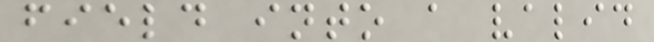field into a valid
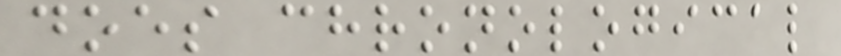does chronological
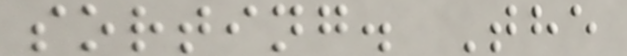sorting. The
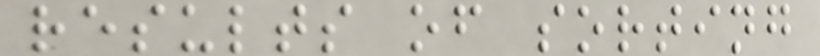results of sorting
